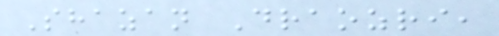Shazan Draozri,
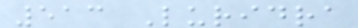513 Luridra
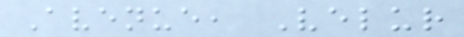Avenue, Velur
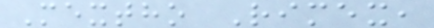Mextho Rimex,
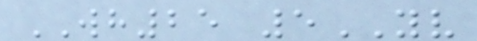WH25 5YV
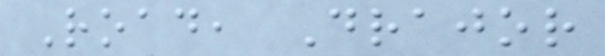Road, Drajor
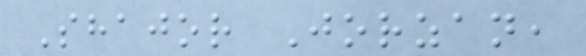Shajor Jorzan,
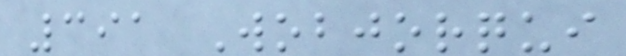391 Wobjorqui
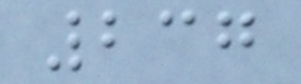237
